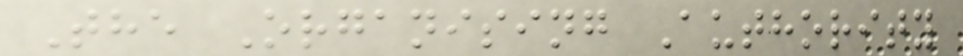The Organising Authority
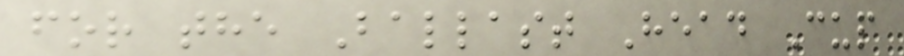for the Ballast Head Cup
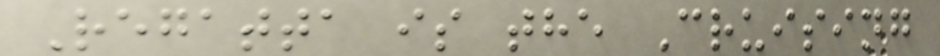Regatta is the Cruising
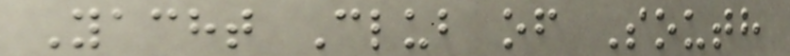Yacht Club of South
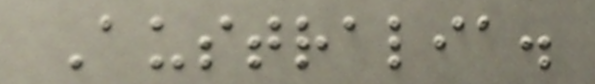Australia.
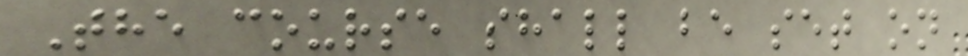The course shall be set on
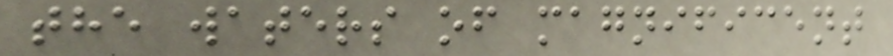the waters of magnificent
